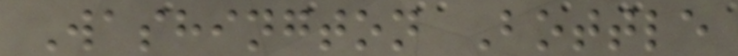Washington Bottle
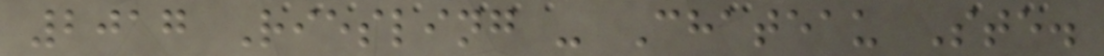2017 Riesling - Chateau Ste.
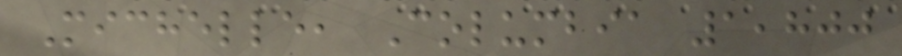Michelle, Columbia 1,800
